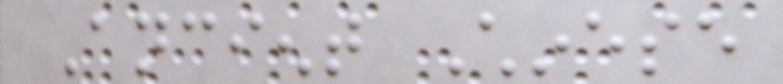Ancient Chinese
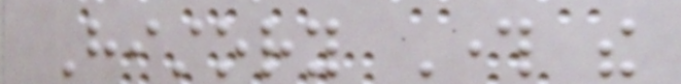History Through the
